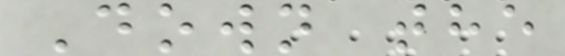Down the
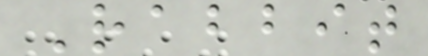Rabbit
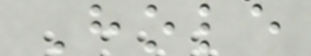Hole
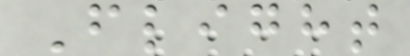Flight
